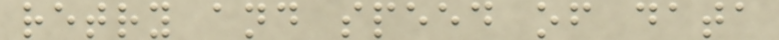retry and speed of data
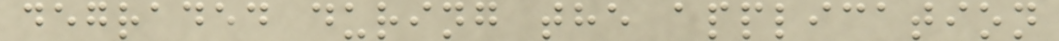degraded during the application
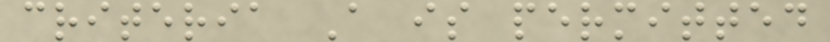criteria A is permitted
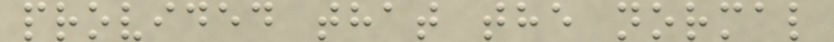provided that the normal
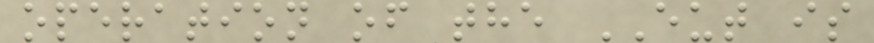operation of the EUT is
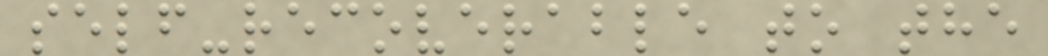self-recoverable to the
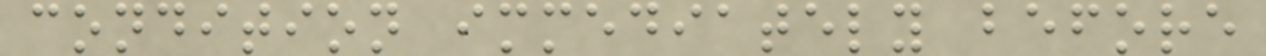condition immediately before
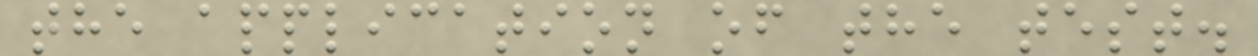the application of the test.
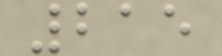215
